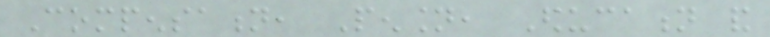Compensation, Pension, Education and
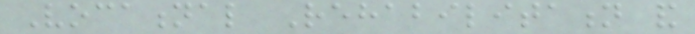Vocational Rehabilitation and
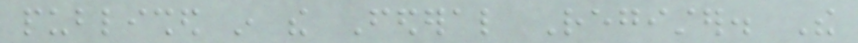published in the Federal Register. The
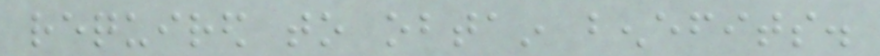required to obtain benefits.
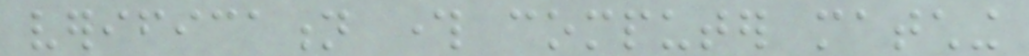verification through computer matching
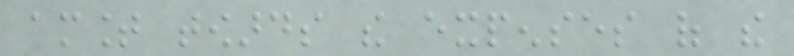amount towards the expenses of the
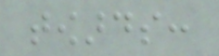towards:
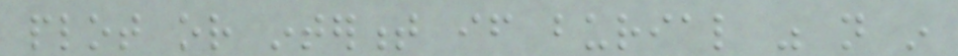plot or interment if burial was not in
